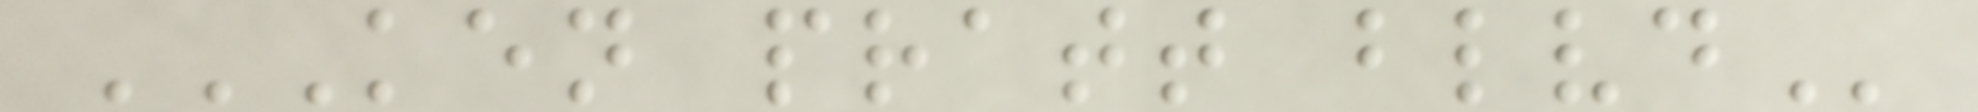KEN PRATT BLVD
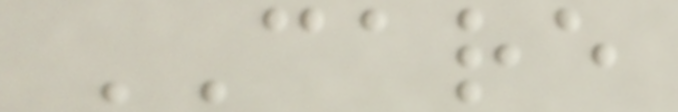CARE
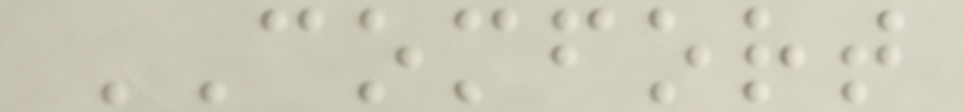COMFORT
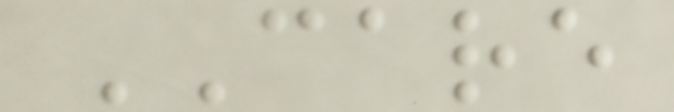CARE
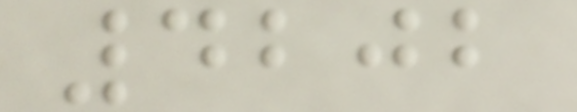4202
